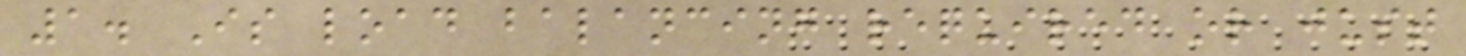1. Is load balancing required or just
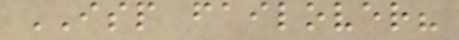ISP failover?
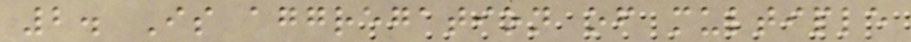2. Is aggregation of multiple
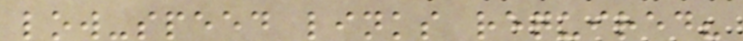low-speed links required?
